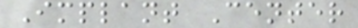Implant Center
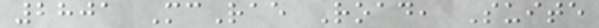2801 McRae Road, Suite
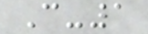C-1
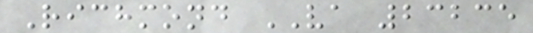Richmond VA 23235
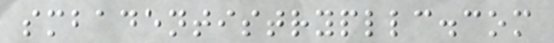smbadentistrypllc.com
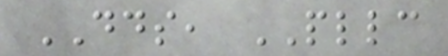DDS, PLLC
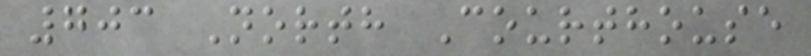703 North Courthouse
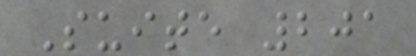Suite 201
